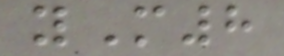yM8
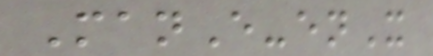ManE-enX
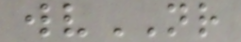wvNR
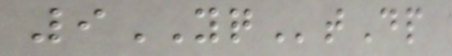9YQtDp
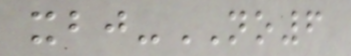xbj-NO6
